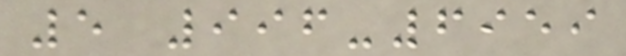5 996-6959
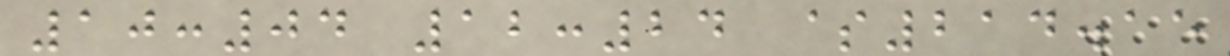10:04 12:24 $214.15
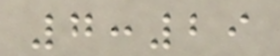7:29
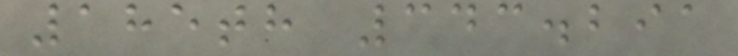185th 343.291
